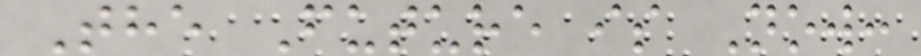The Future is Now:
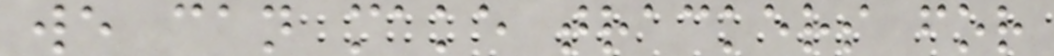we can make trackers for
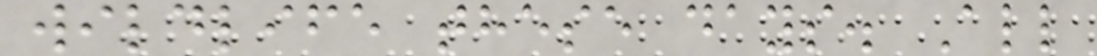wildlife these days. All
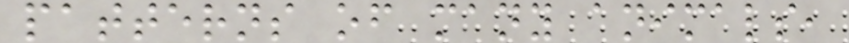patterns of many animals,
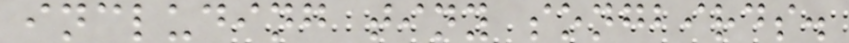including tiny songbirds.
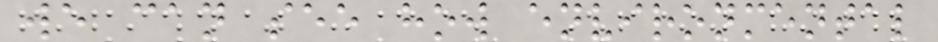we can see how environmental
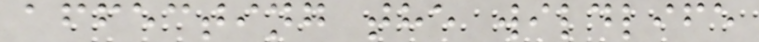affecting the wildlife
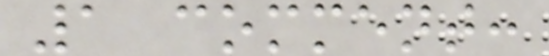1 comment:
